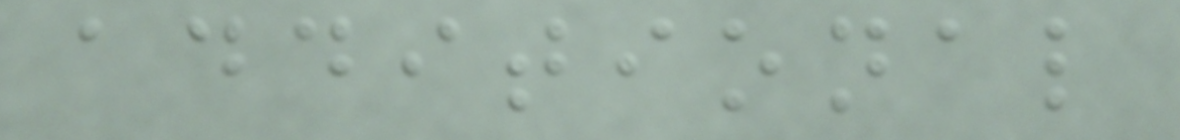additional
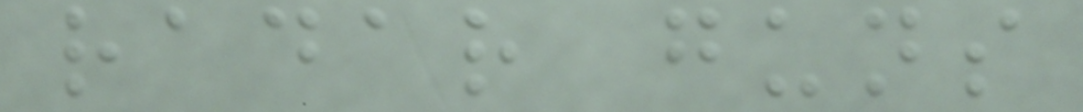radar guns
